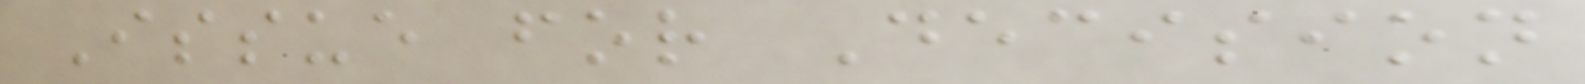Issue for Decision
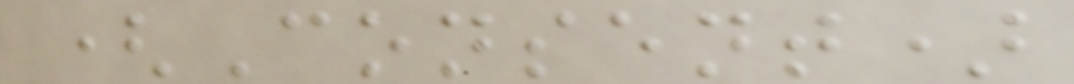(Consent)
